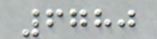6780
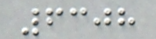6308
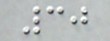30
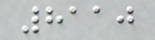8110
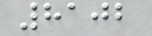8102
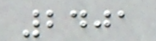2401
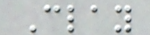Clay
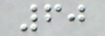60
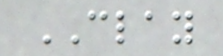CLAY
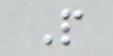P
